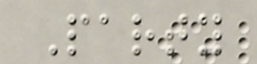Party
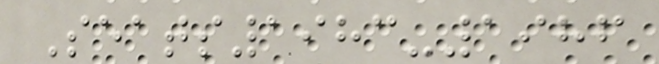Seats1983-1986
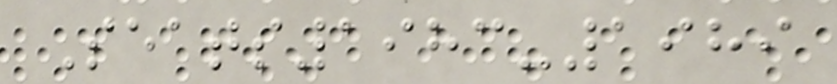Seats1983-1989
